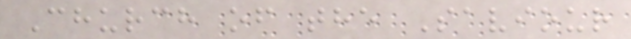Church of the Saviour
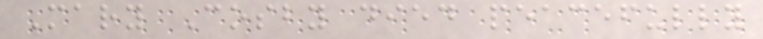Mary Cosby died peacefully
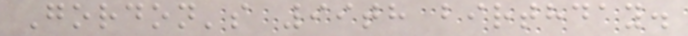Gordon's 99th birthday.
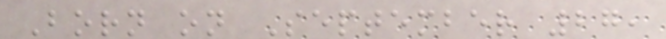Born on September 27,
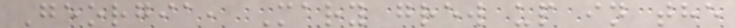Georgia, Mary grew up in the
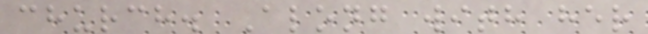church. Along with her
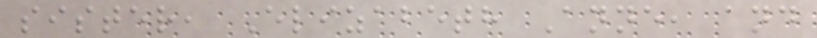sister, Elizabeth Anne, and
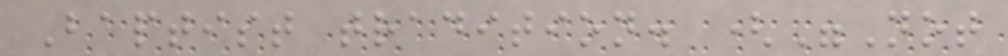Baptist tradition. ("Not
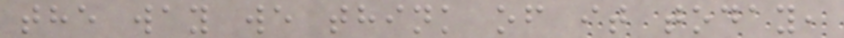the way we think of it today,
